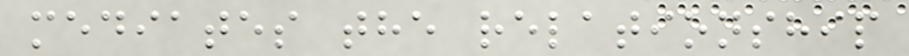mediates the relationship
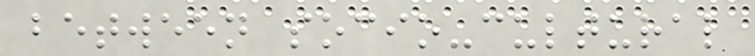between socio-cultural
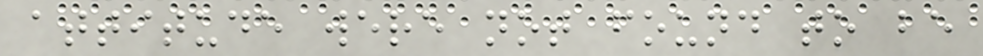attitude were not found to be
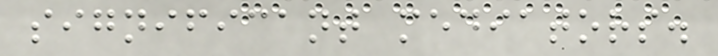significant mediators.
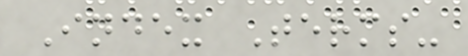Index Terms-
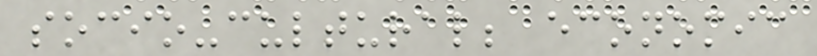socio-cultural; economic
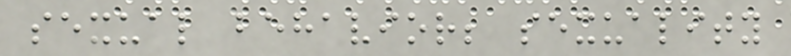sexual behavior; sexuality
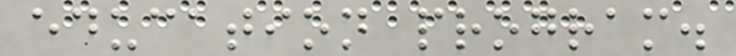education program.
